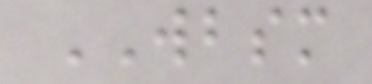WBSM
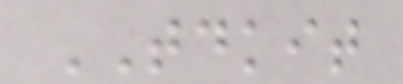TDKIT
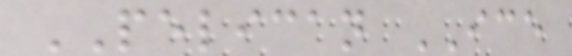PELICAN ICE
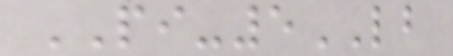PI-5LB
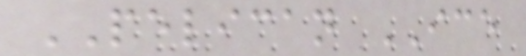PELICAN ICE
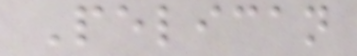Pelican
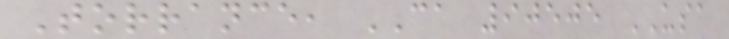Torrance, CA 90505 USA
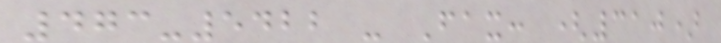473-5422 - Fax: (310)
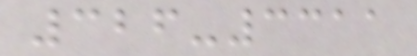326-3311
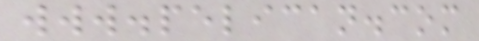www.pelican.com
